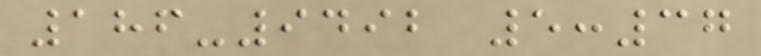186-9492 5:37
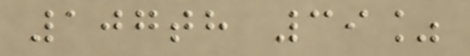107th 39%
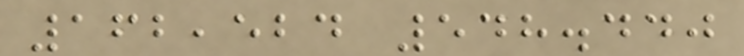162,524 548.440
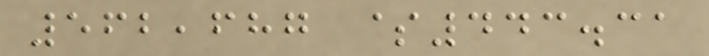562,687 $443.31
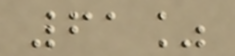61%
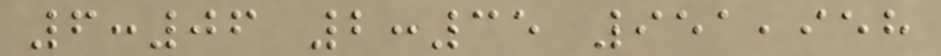6:06 2:35 951,958
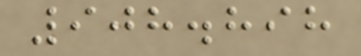908.898
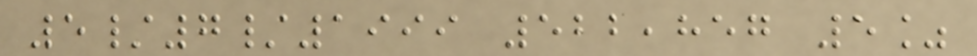5/7/1999 522,857 5%
